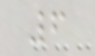6
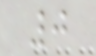0
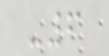-6
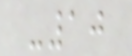-10
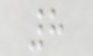8
